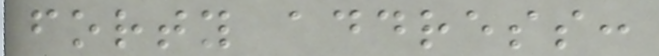forty address:
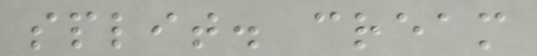split. cream
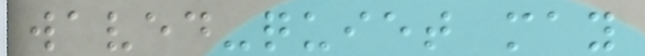waved-quiet may
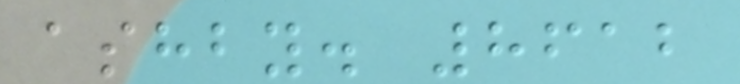ashby. 8612
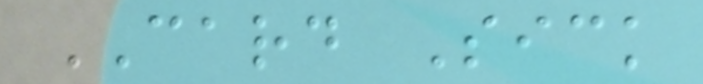CARD Sick
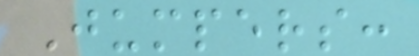Jumpers:
